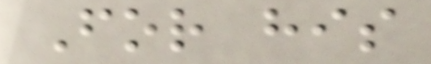For his
